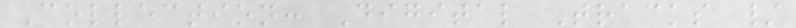Collection: Digital Tracks /
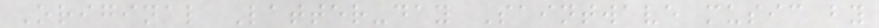Original Latter-day Saintwave music by
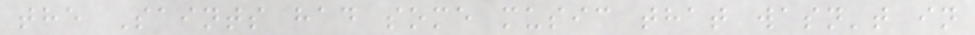the Saints had some music that wasn't in
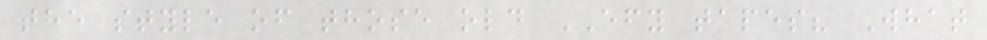the style of those old EFY tapes? What
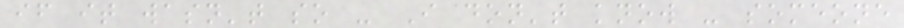if it wasn't so - I don't know - someone
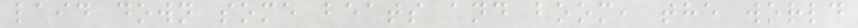laid down some beats and boom, the world
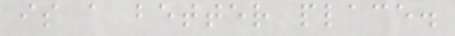is a better place.
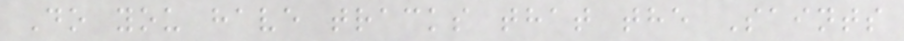Do you have tracks that the Saints
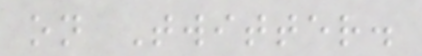on Twitter.
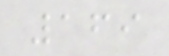169
